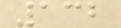132
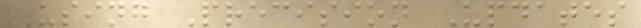Using Precision Updates
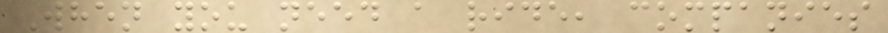When you need a ride, companies
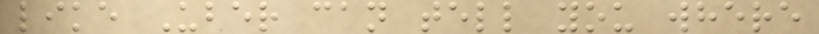like Uber can tell you where
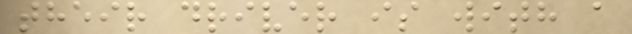their driver is with a
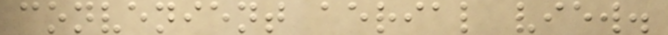convenient aerial view.
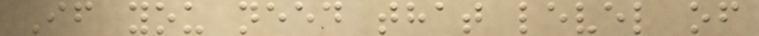If you need that level of
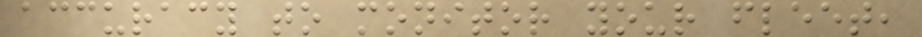accuracy to monitor your fleet,
